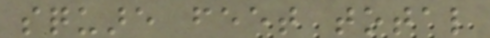square feet total
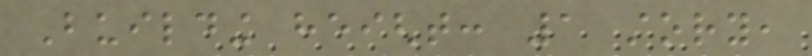Building height: 1 story,
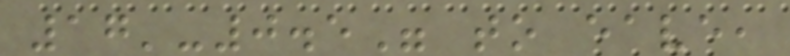17'-0.5" to eave,
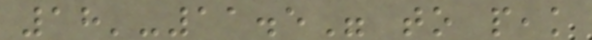18'-11.5" to peak
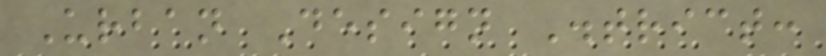Urban Design District:
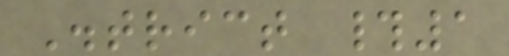District #1
